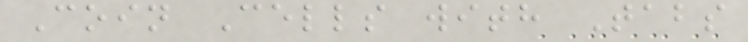Coin Cells with Tabs
